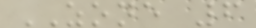ZONE 6
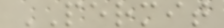PERMIT
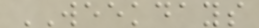WEEKDAYS
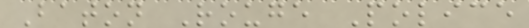Baton Rouge Police
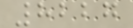8227
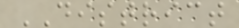DISTRICT
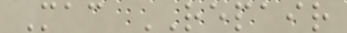Mac REPAIR
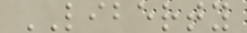LIBERTY
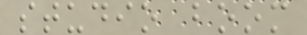studio boom
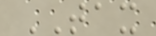TAX
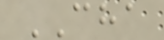CHA
